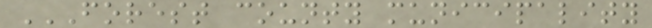FOREST COUNTY MUNICIPALITY
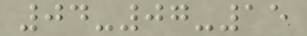04-07-15
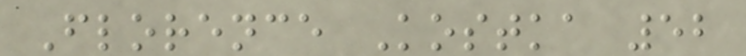Florence Kostka 52
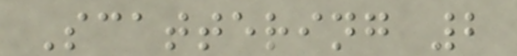Scattering 2
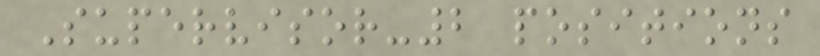Supervisor-2 positions
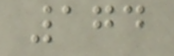174
